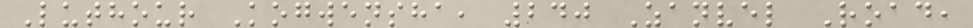Luthour Kogwensha, 240 Zanvel Road,
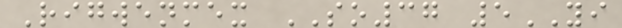Rigwenmex SO37 5YI
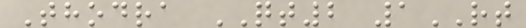Thodra QT2 1RT
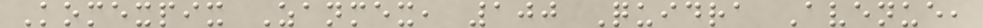Komexpix Zanmex, 100 Quidra Avenue,
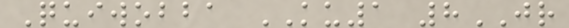Quiwobba KU1 8JR
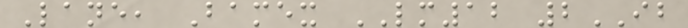Lane, Bamex LM12 2IB
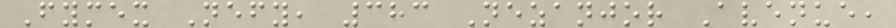Fymex Nefy, 383 Nezanjor Avenue,
